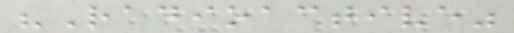"Radioactive"
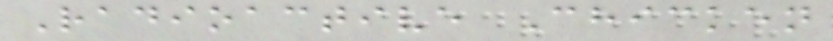Radioactive Chicken
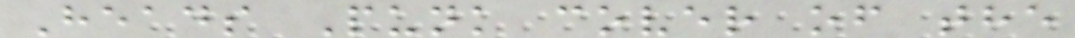Heads Punk cover of the
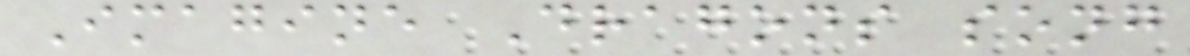Imagine Dragons song
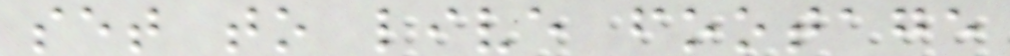set to live footage
